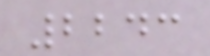2243
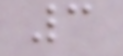3
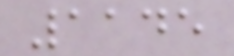1145
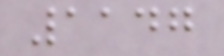1147
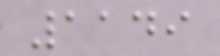1149
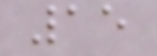15
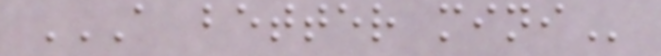A BETTER MINI
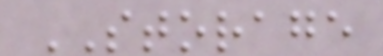STORAGE
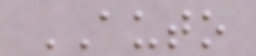AUTO
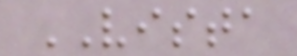VISTA
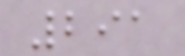291
